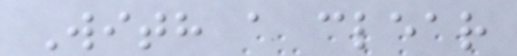With a clear
